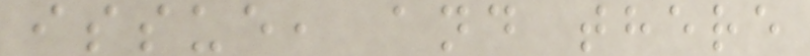issue, and there
